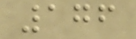176
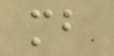mb
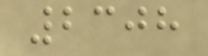2308
